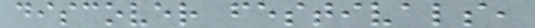discover festivals,
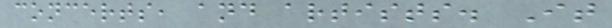concerts, and artists. It
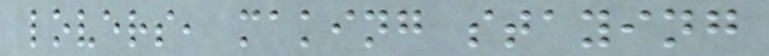lovers, making staying
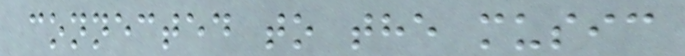connected to the music
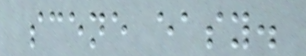scene easy.
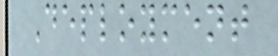Deployment
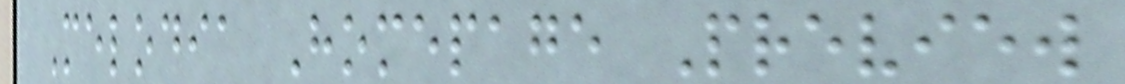Melodia Homepage Preview
